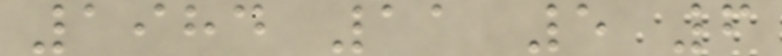1984 11 5 6
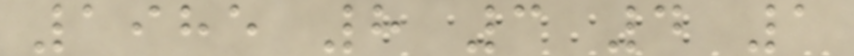1985 8 3 4 1
